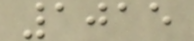1015
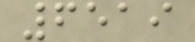6519
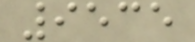9535
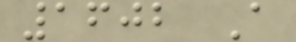1602 A
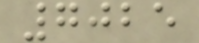7025
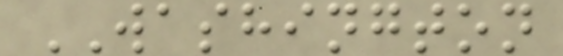WASHINGTON
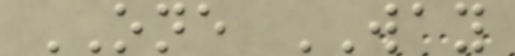ONE WAY
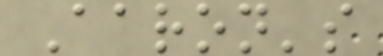Aaron's
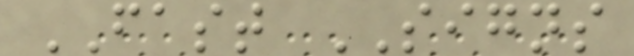FAST SIGNS
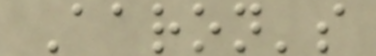Aaron's
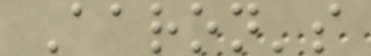Aaron's
